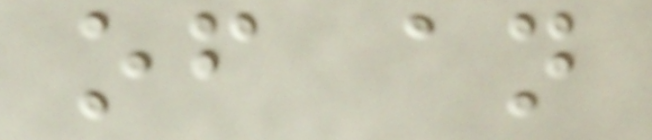of an
